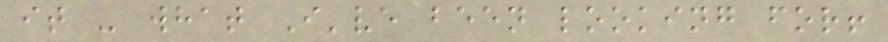it - what I've been looking for!
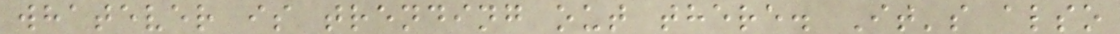whatever is trending out there. It's also
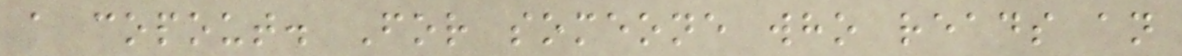a copout. For someone who reads an
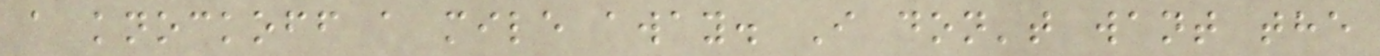a knockoff a mile away. I don't want the
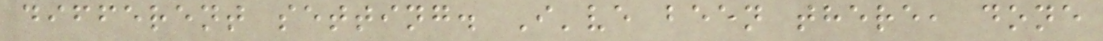different setting. I've been there, done
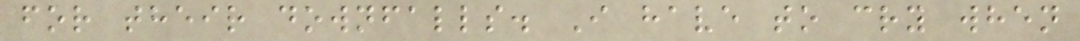for their downfalls. I have to cry when
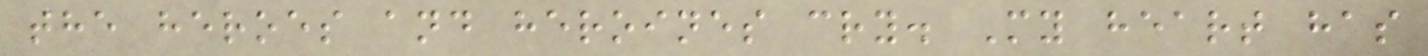the heroes and heroines cry. My heart has
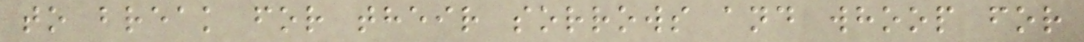to break for their sorrows and whoop for
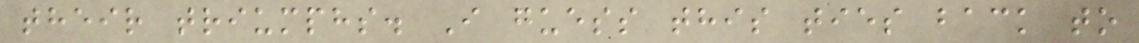their triumphs. I guess this ties back to
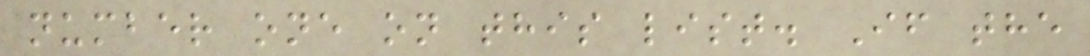number one on this list. If the
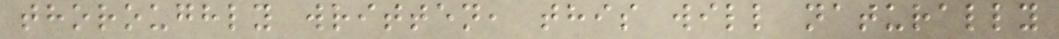thoroughly written, this will naturally
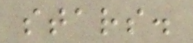stars.
